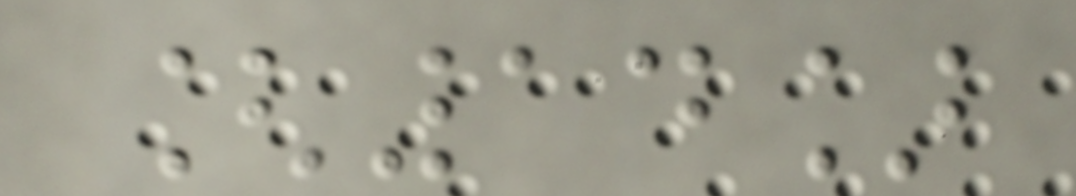[14]
